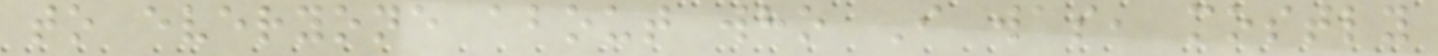to everyone about who I was, mostly
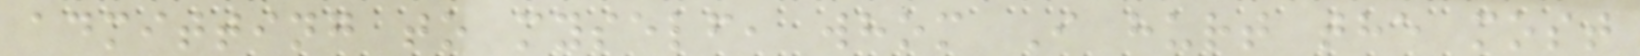admitting to myself, whom I hurt the most
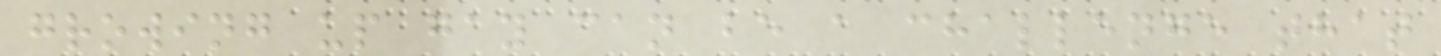growing up gay can be a challenge that
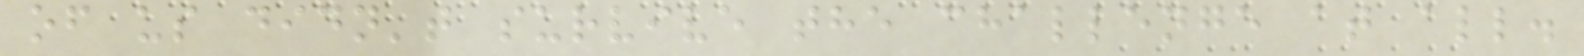of us didn't survive the challenge at all.
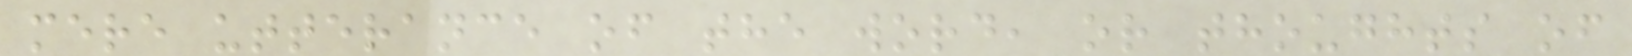mere utterance of the word, or thoughts of
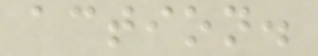action.
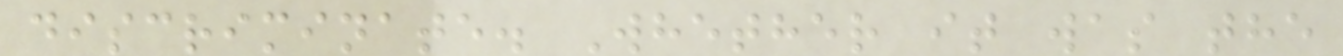discriminate. Whether it was the
